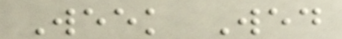Week Wed
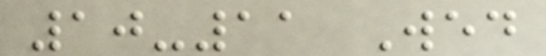10-11 Wed
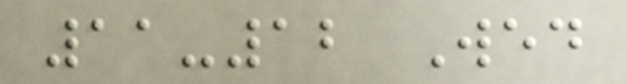11-12 Wed
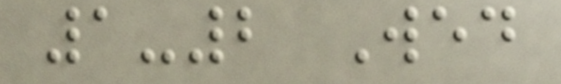1-2 Wed
